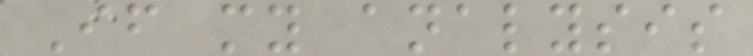If my analysis
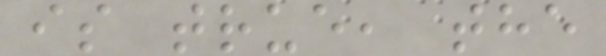is true, the
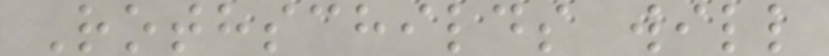Rothschilds will
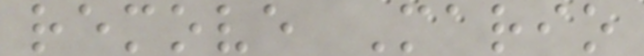remove Mario
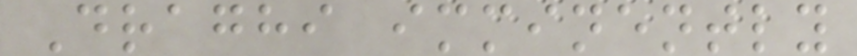Draghi imminently
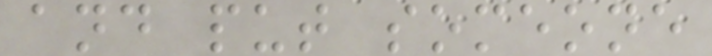and put someone
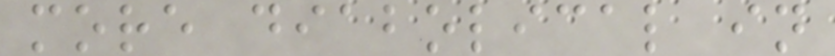more diabolical in
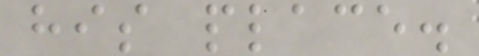his place.
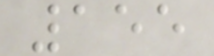155
